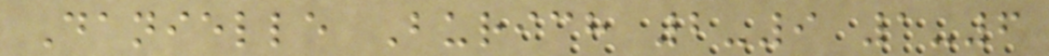Danielle Burich 2-9 1-6
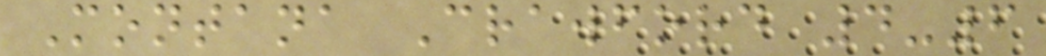Montana Crawford 4-6
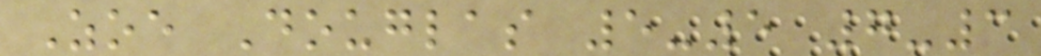Zoe Douglas 5-5 7-3
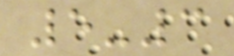5-3
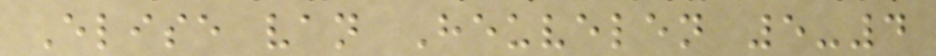Elise van Heuvelen 5-4
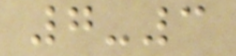7-3
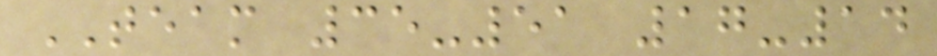TEAM 35-51 17-14
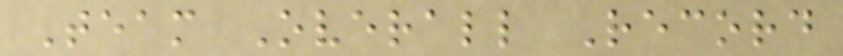Team Overall Record
